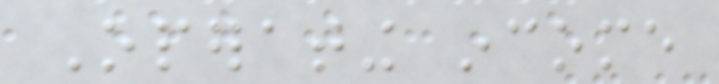Operating income
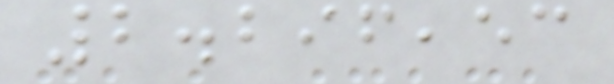2.296,53
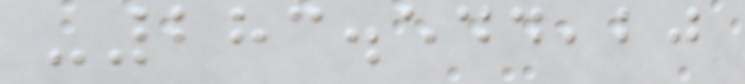-283.544,20
